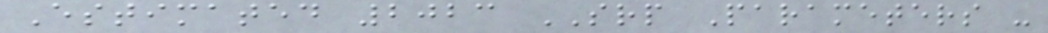Estimated 2023 SRP Parameters -
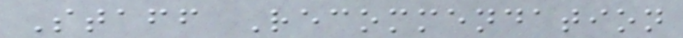Staff Recommendation
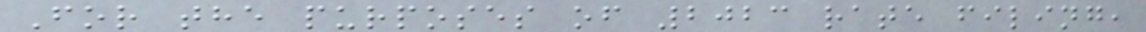For the purposes of 2023 rate filing,
